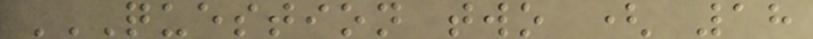QUESTION TWO ( 18
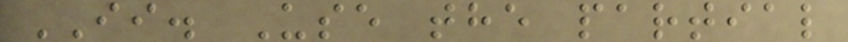II. Use the partial
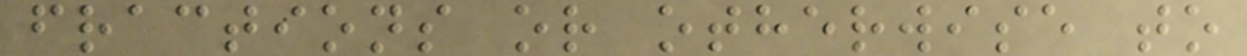fractions or otherwise to
